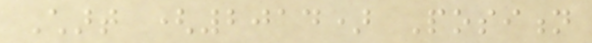Chart (2014) Position
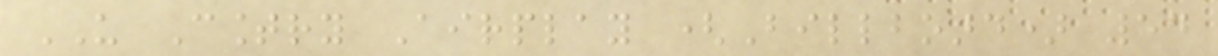US Country Airplay (Billboard) 54
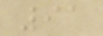91
